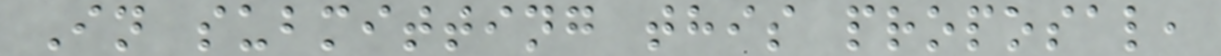In submitting this proposal,
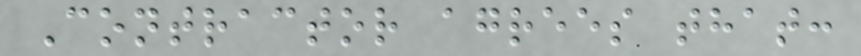Contractor agrees that:
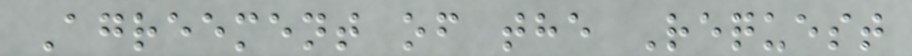Agreement of the Request
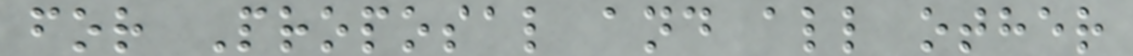for Proposal and all other
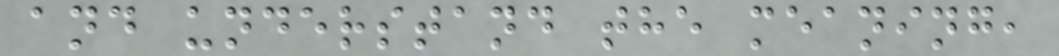and understand the meaning,
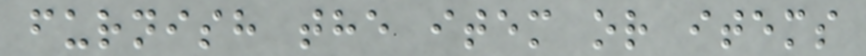furnish the item or items
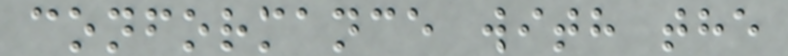conformance with the
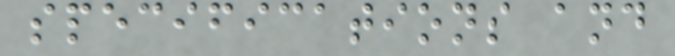specifications and
